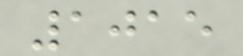1015
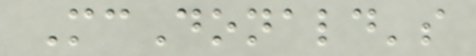McDonald's
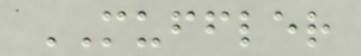MUFFLER
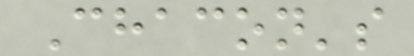Chacon's
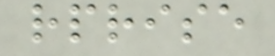rprise
